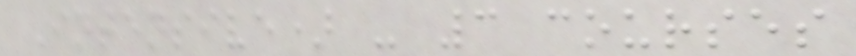Intensive) - 3 courses
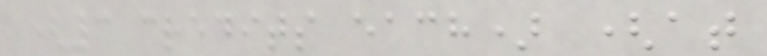(3 credits each) (at
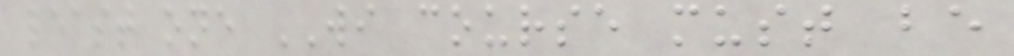least one WI course must be
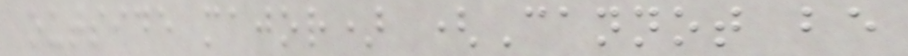outside major) (Cannot be
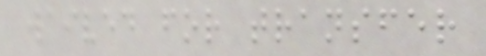waived for transfer
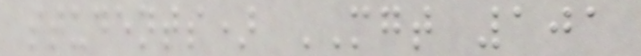students) MGT 101
